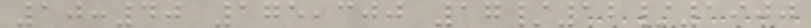10:40 175,300 17/12/1900
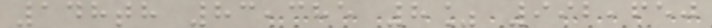148th 83,385 8% 992,650
